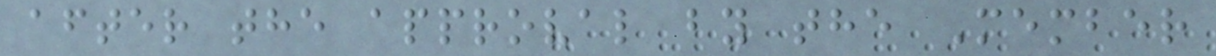after the approval by the Member
